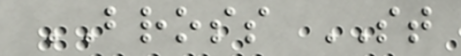BROSS ST
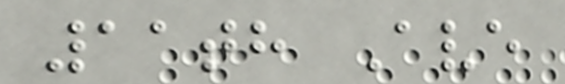11th Ave
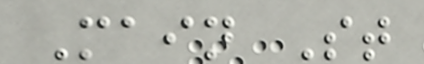Main St
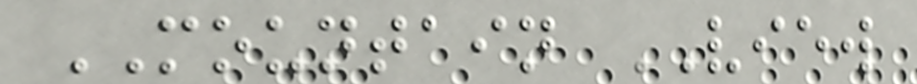MOUNTAIN VIEW
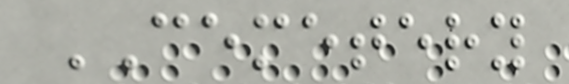CEMETERY
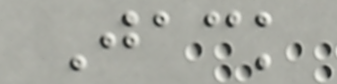Jack
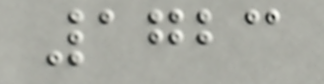1723
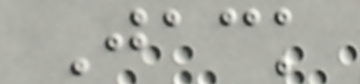Jack
